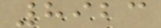8923
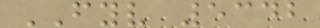FYV 5342
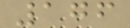176
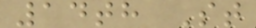14th St
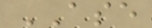ASE
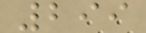299
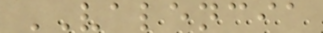VALENCIA
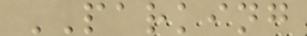PARKING
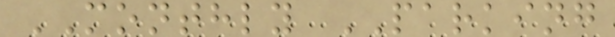MONTHLY PARKING
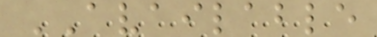AVAILABLE
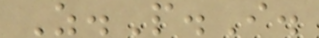Z.P.I.
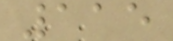115
